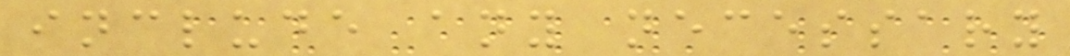include any necessary
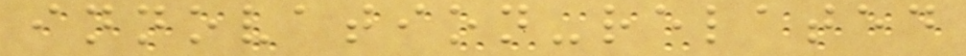innovation-related
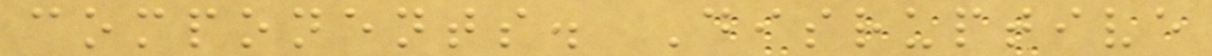components. Disruptive
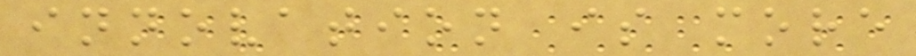innovation is more
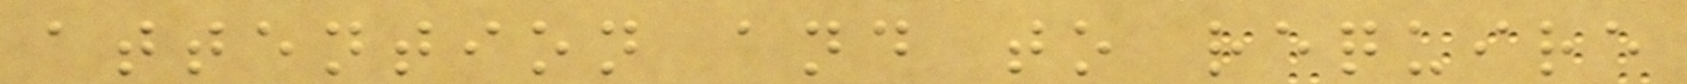attention and to require
